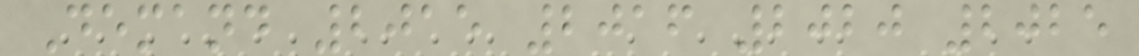Demand 2015 2016 2020 2025
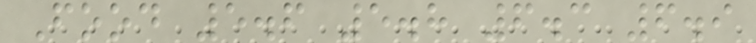Food 5.6 5.8 6.3 6.9
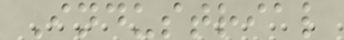Industrial
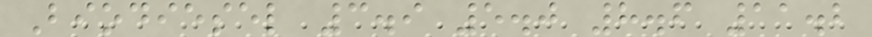Biodiesel 3.9 5.0 8.6 11.2
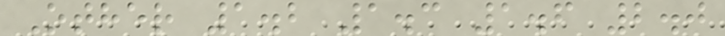Other 1.2 1.3 1.6 2.0
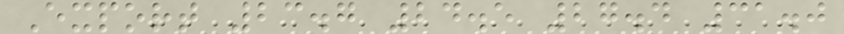Export 23.7 24.5 27.4 31.0
